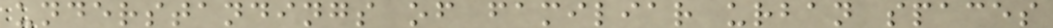understandings of familiar urban spaces
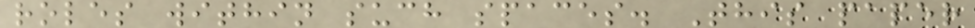roles within such spaces. This paper
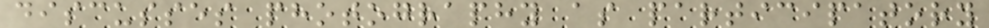discusses photography as participatory
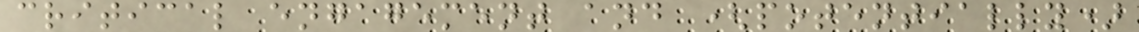critical engagement and (potentially)
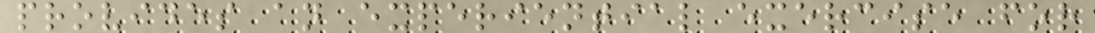provides an experiential exercise for
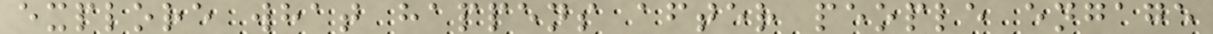explore what happens after people engage
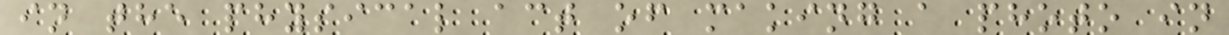in the physical act of making a photo in
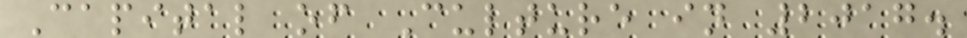Capital of Culture in 2017.
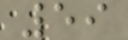59
